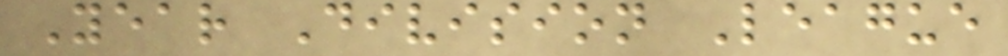Year Division League
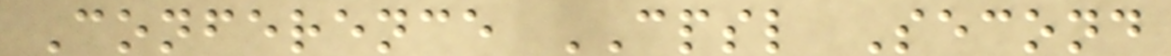Conference CPSL Second
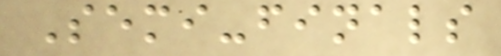Semi-finals
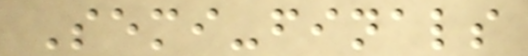Semi-finals
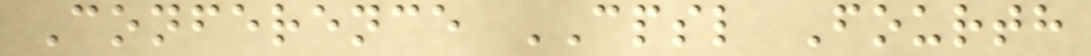Conference CPSL Fourth
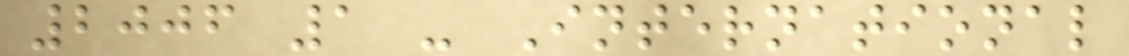2006 1 - International
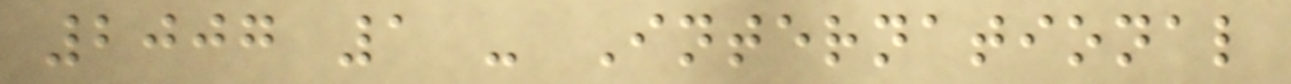2007 1 - International
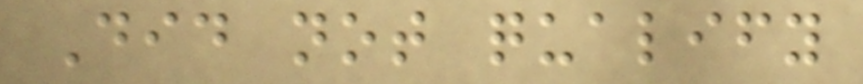Did not qualify
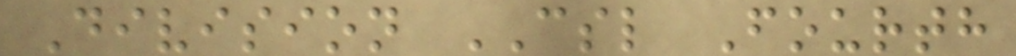Division CSL Fourth
